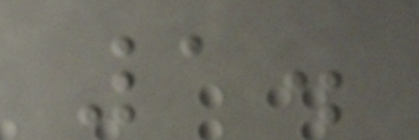1.
